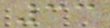33
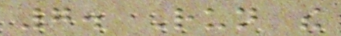7. Run the
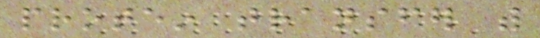protein transfer with
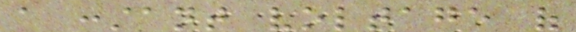a constant voltage of
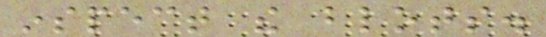inspect the blots.
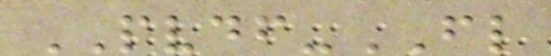PVDF-FL
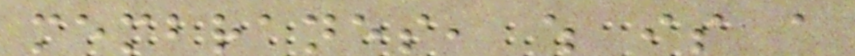membranes, which is a
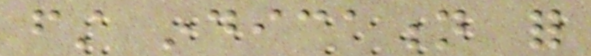first indication for
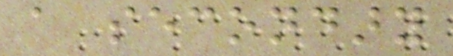a secondary
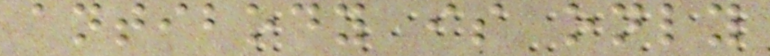antibody is only
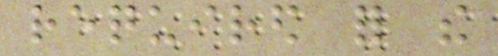required for the
